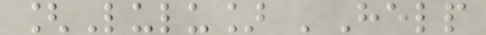[Lulu] 'Help
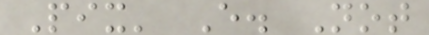Pix' E. Not
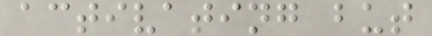activating but
